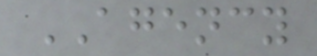AGENCY
